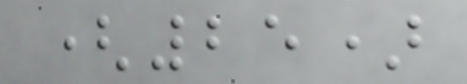(25)
